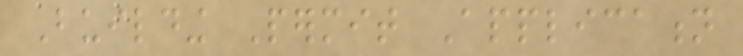Building Permit Application
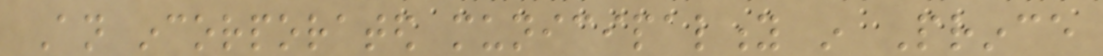An incorporated municipality in Prince
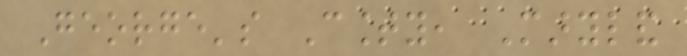George's County, Maryland
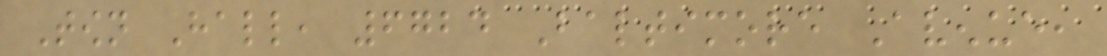Town Hall, 6724 Baltimore Avenue,
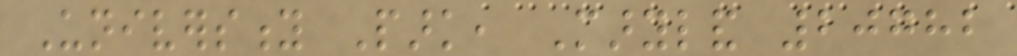University Park, Maryland 20782
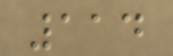114
